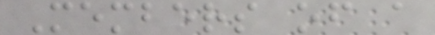Members of a
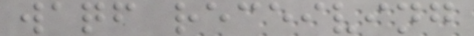waqf receiving
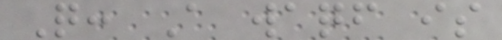Q: A waqf is
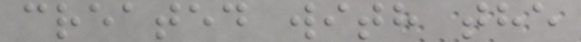created with the
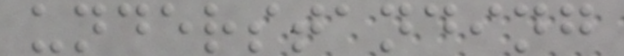understanding
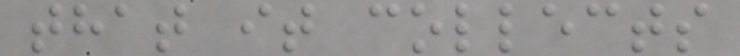that it collects
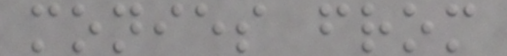monies from
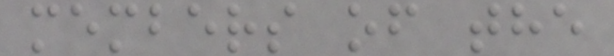members of the
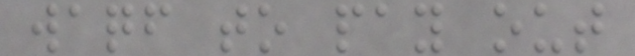waqf to pay out
